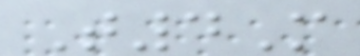T4M
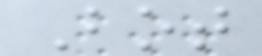Bot
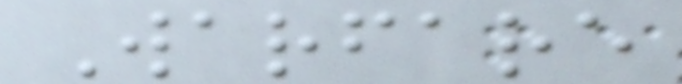Warfare
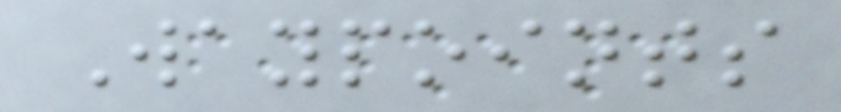Waypoints
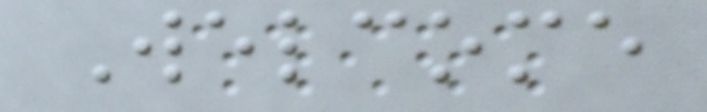Welcome
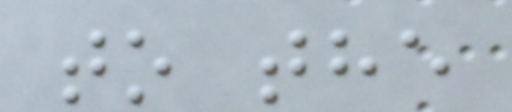to the
